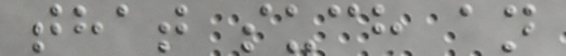that such an
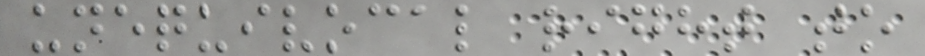unequivocal right to
